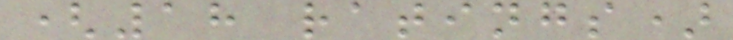(18 ratings)
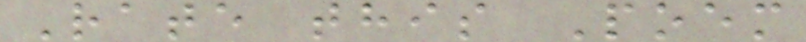Rate this Poem
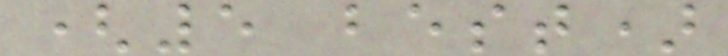(5 best)
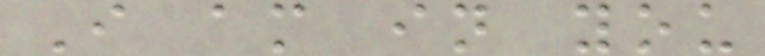I am in you
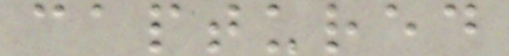captured
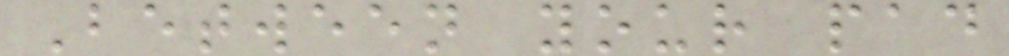Between your pad
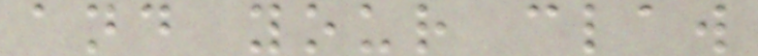and your claw
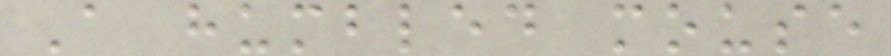A humbled mouse
